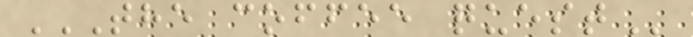THE COFFEE QUEST
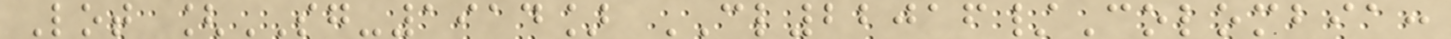Lot [SG-1914] CL22016/Colombia:
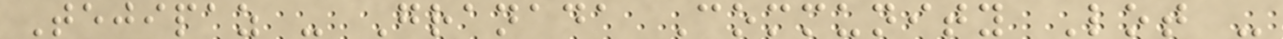Tejipaz - Granada Community Lot -
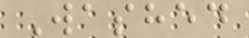Washed
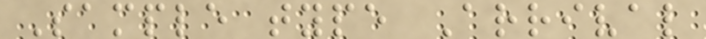Sample type Arrival
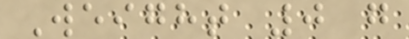Weight 0 g
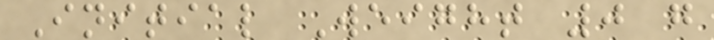Initial Weight 0 g
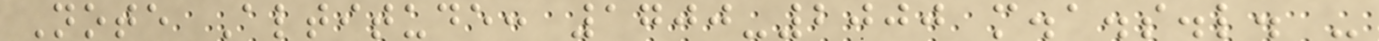Note Altitude: 1700-2000 m.a.s.l. -
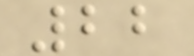22
